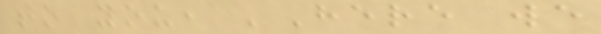to you, 'Here we
